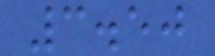3.50
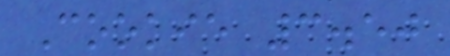Cookie 3.50
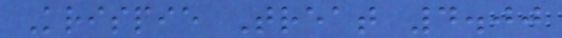Krispie Treat 4.00
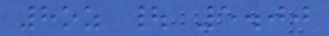8oz | 5.00
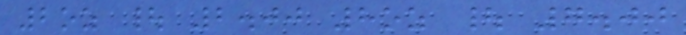2oz | 2.00 8oz | 7.00
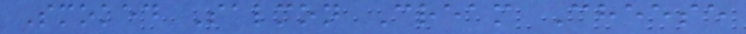Smoked Salmon Cream Cheese
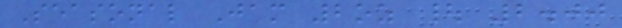Seasonal Jam 2oz | 2.00
